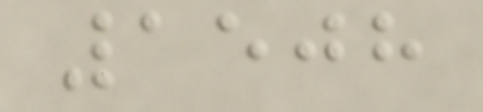1508
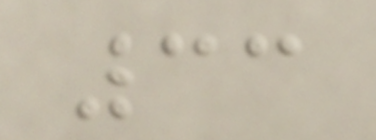33
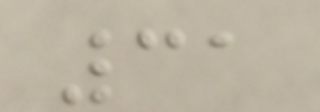31
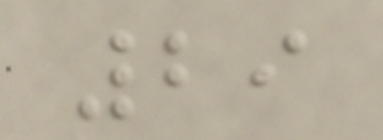29
